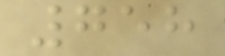758
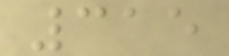315
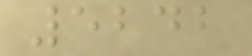5242
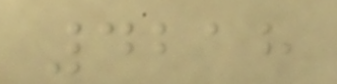4218
